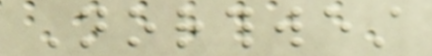Northwest
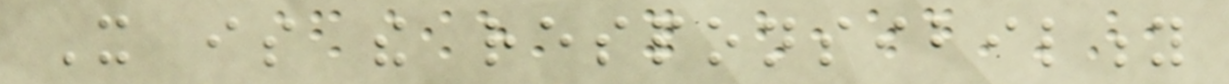It is the responsibility
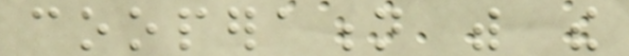cooperation with the
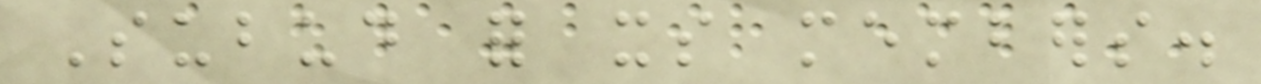Subud for its members.
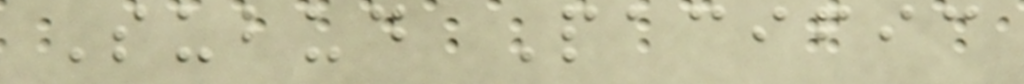Subud Pacific
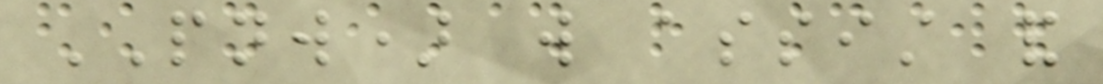PNW) will assist and
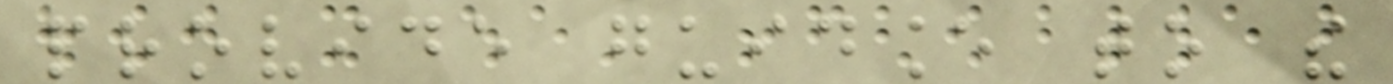provide guidance to the
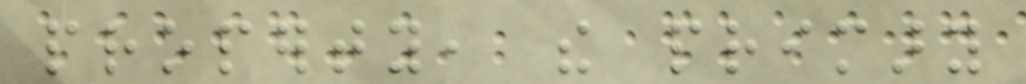property, the primary
